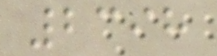2398
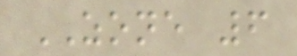ZONE 6
